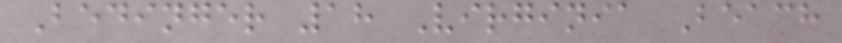Bedinger 18 Virginia Beach
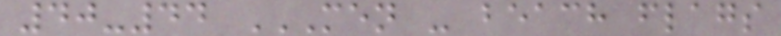40-44 MEN - BEACH FLAGS
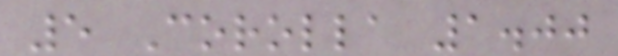5 Corolla 1.00
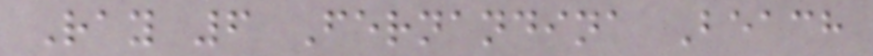Ray 6 Fernandina Beach
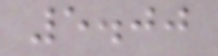5.00
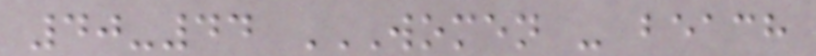40-44 WOMEN - BEACH
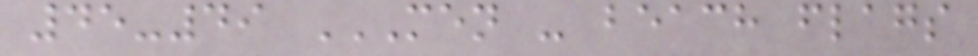45-49 MEN - BEACH FLAGS
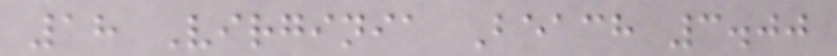18 Virginia Beach 3.00
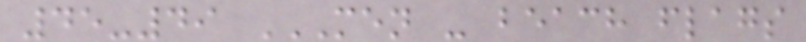45-49 MEN - BEACH FLAGS
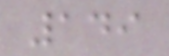149
